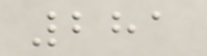281
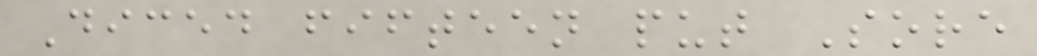Diced fifteen put Sore
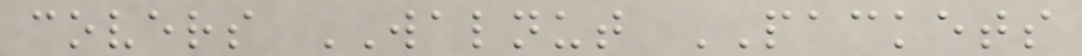covers WALNUT PACKETS
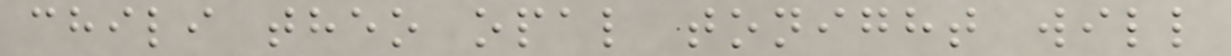chili theo opal tonight will
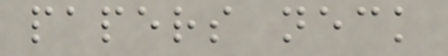papers neck
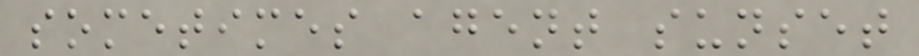sometimes agent sunset
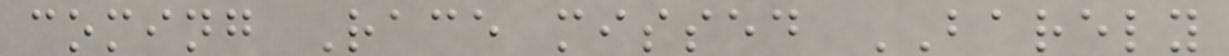coming Race missed BARELY
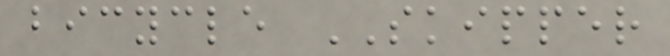bicycle SKIPPER
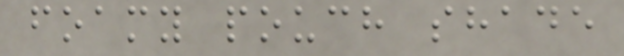foamy pouch shade
